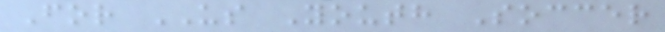For US Youth Soccer
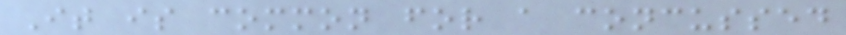It is common for a concussed
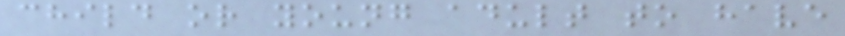child or young adult to have
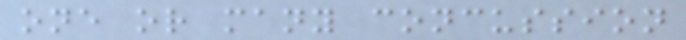one or many concussion
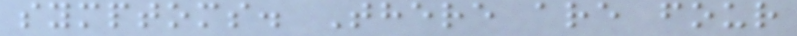symptoms. There are four
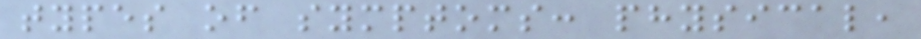types of symptoms: physical,
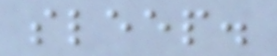sleep.
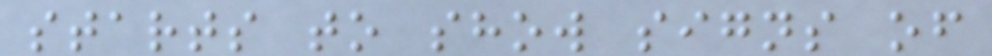starts to show signs of
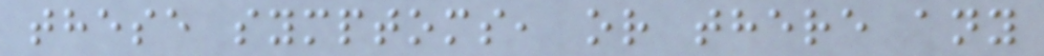these symptoms, or there any
